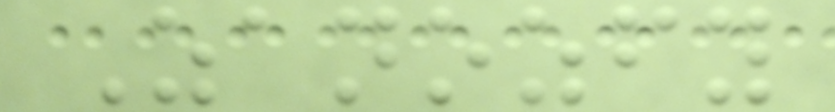Zanozfy
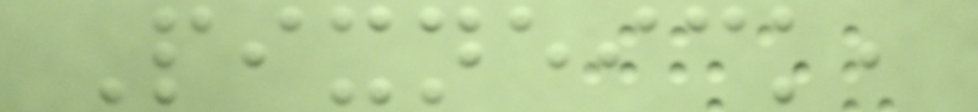Pixneick,
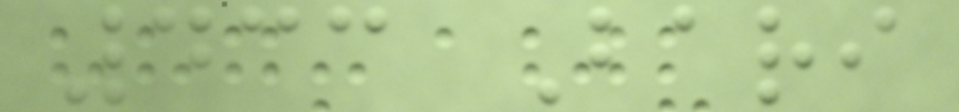433 Bari
